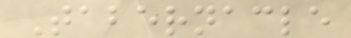Tabernacle
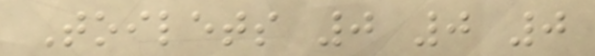Toilets 0 0 0
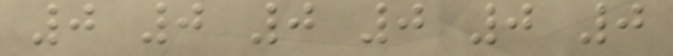0 0 0 0 0 0
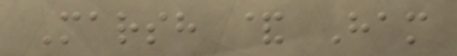Marsh & Ham
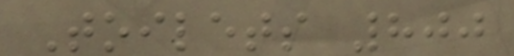Toilets 800
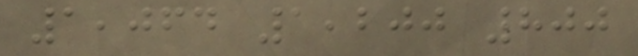1,064 1,200 800
